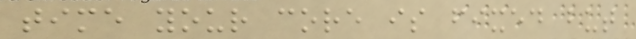time your core is fixed but
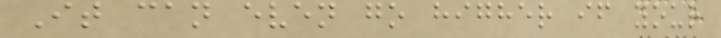It can even go higher if your
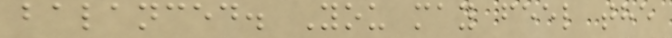balanced. You may feel the
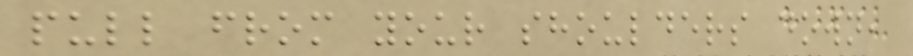pull from your shoulders down,
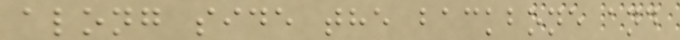along side the backbone and
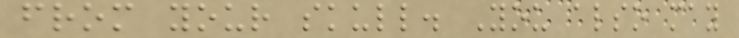from your skull. You also may
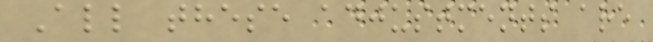All these adjustments are
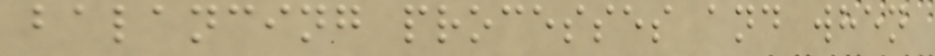balancing processes and when
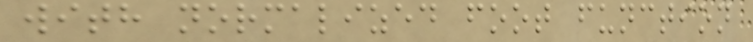with normalized foot function
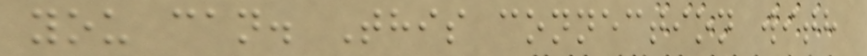you can. This connection with
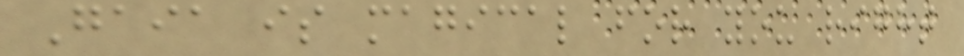Gaia is magical for you right
